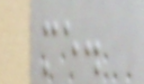me.
